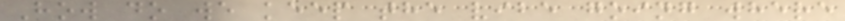How do we keep the vibe going where
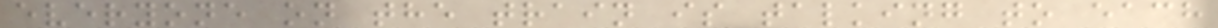everyone on the train is talking to each
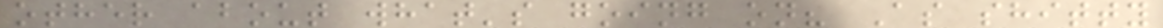other about what's going on? As shitty
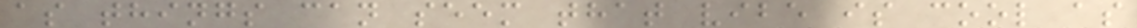as things can seem that vibe is cool as
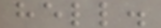hell.
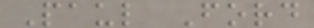Paul Ford
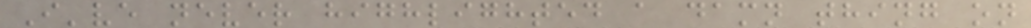I've never highlighted a damn thing on
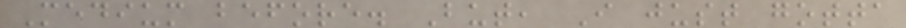Medium before. But, I just gotta
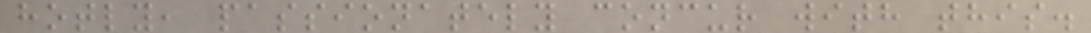hotly, passionately concur with this.
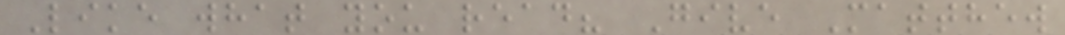Like what you read? Give Matthew
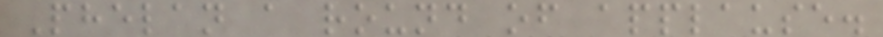Phelan a round of applause.
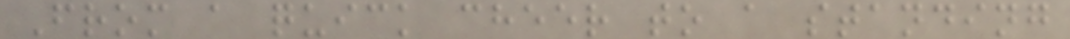From a quick cheer to a standing
